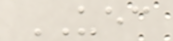UEC
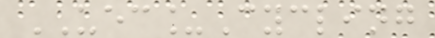UEC_Cycling
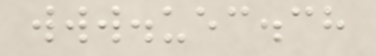www.uec.ch
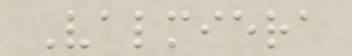Valmiera
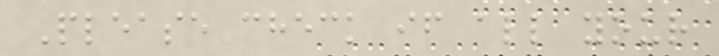Please check if all your
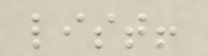list!
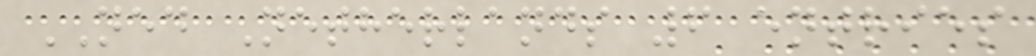NED Netherlands 6 entries
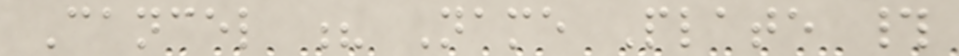Cancel ? Name Plate #
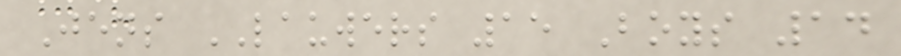Jens LAUWERS 15 Boys 14
